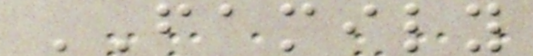FAMILY
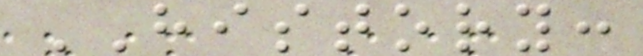HISTORY:
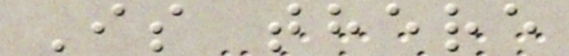Is there
